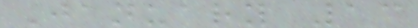January 13
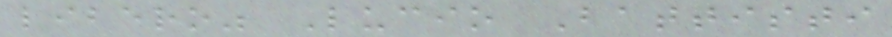libero" Lucio Battisti
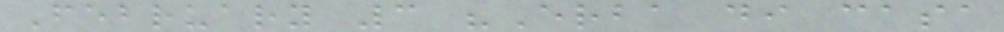February 3 "Erba di casa
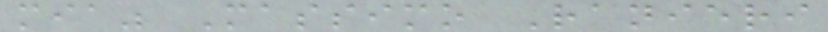mia" Massimo Ranieri
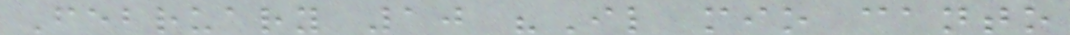February 10 "Il mio canto
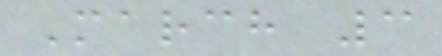March 3
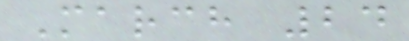March 24
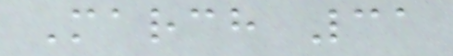March 31
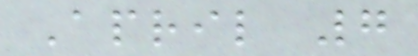April 7
